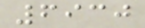6930
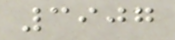3907
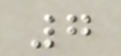7
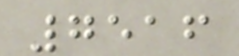7516
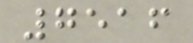7516
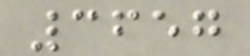3657
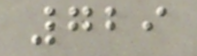729
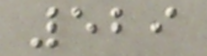529
